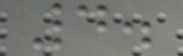4.
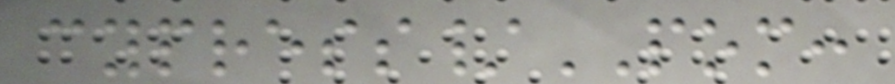cypress/POM:
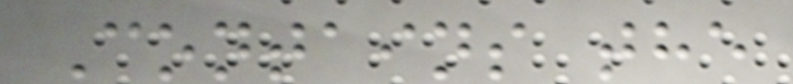Contains the
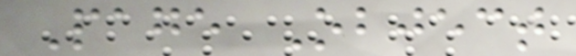Page Object
